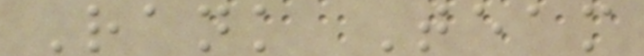Rank Team
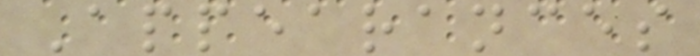Appearances
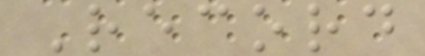Record
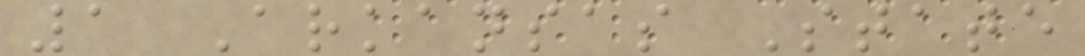1 Arkansas State
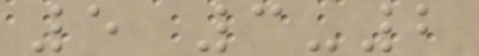5 3-2
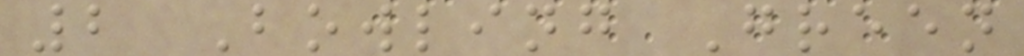2 Bowling Green
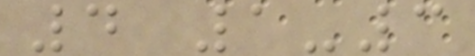4 1-3
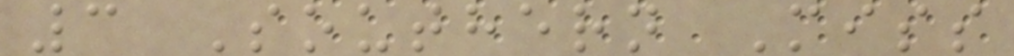3 Southern Miss
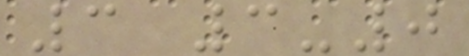3 3-0
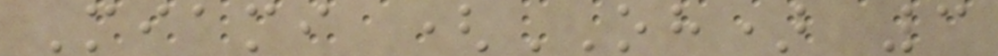Miami (OH) 3
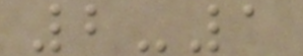2-1
